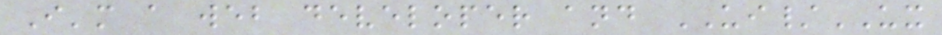I'm a web developer and UI/UX
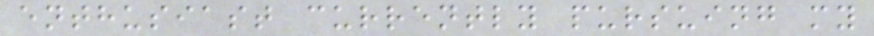enthusiast currently pursuing my
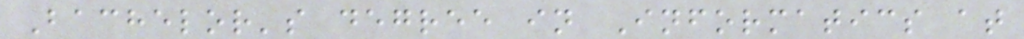Bachelor's degree in Informatics at
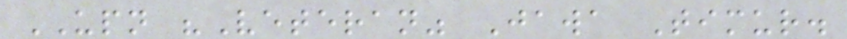UPN "Veteran" Jawa Timur.
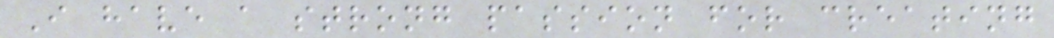I have a strong passion for creating
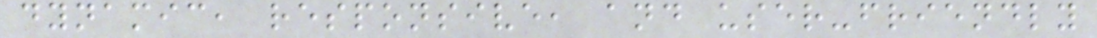dynamic, responsive, and user-friendly
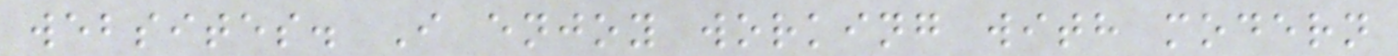websites. I enjoy working with modern
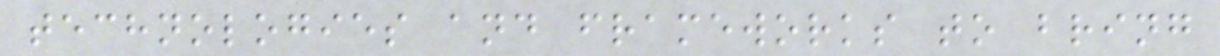technologies and frameworks to bring
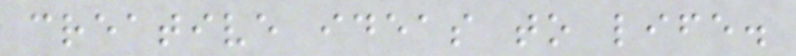creative ideas to life.
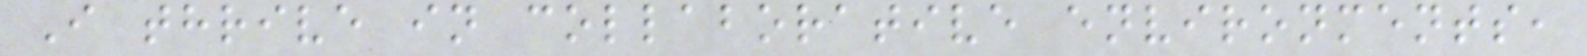I thrive in collaborative environments,
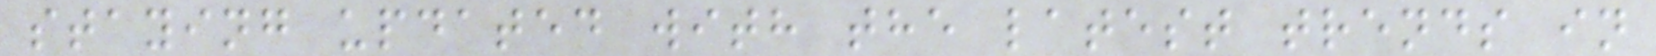staying updated with the latest trends in
